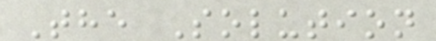The Solution
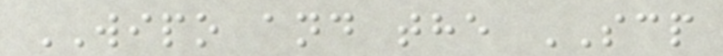WIPO and the SCP
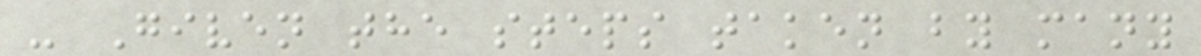- Given the steps taken by many
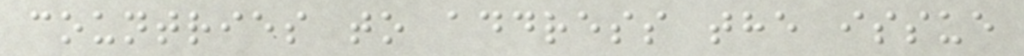countries to address the issue
